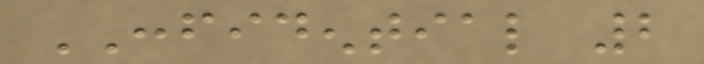CONFIDENTIAL 2
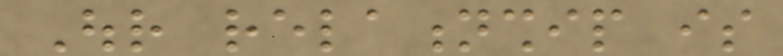Our relationship is
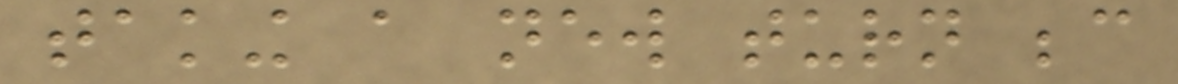taking a new turn because
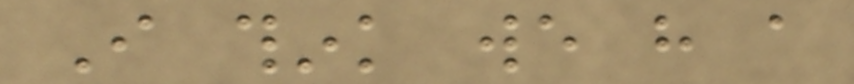I think we have a
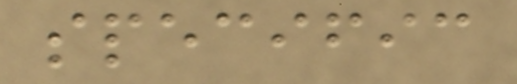specific
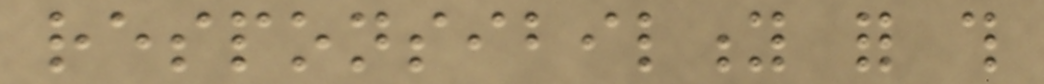responsibility for this
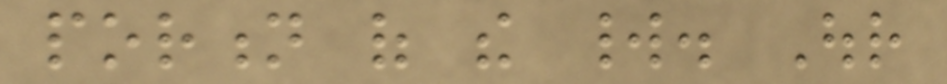portion of the world. Our
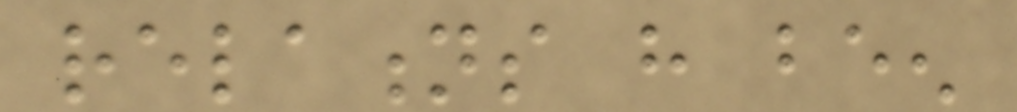relations have been
